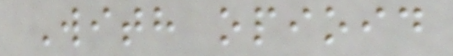With opioid
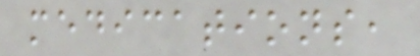medications,
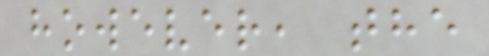however, the
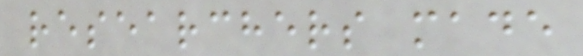researchers made
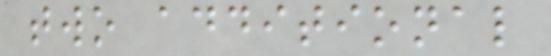two additional
